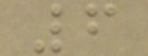6
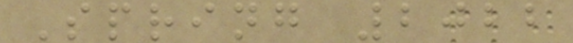Spring 2022
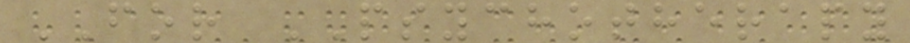FOR PSYCHOTHERAPY
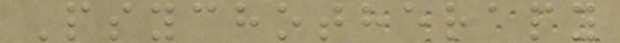Psychotherapy
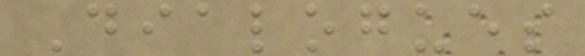Dialogues
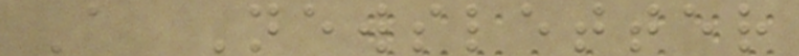A Newsletter
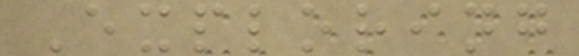Exploring
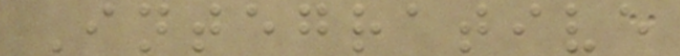Integrative
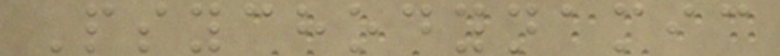Psychodynamic
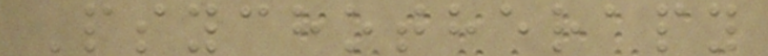Psychotherapy
